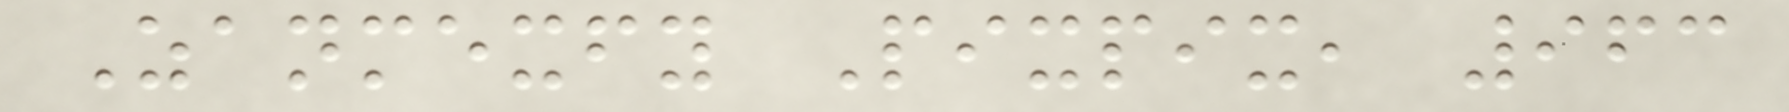Zanmexfy Pixpix, 963
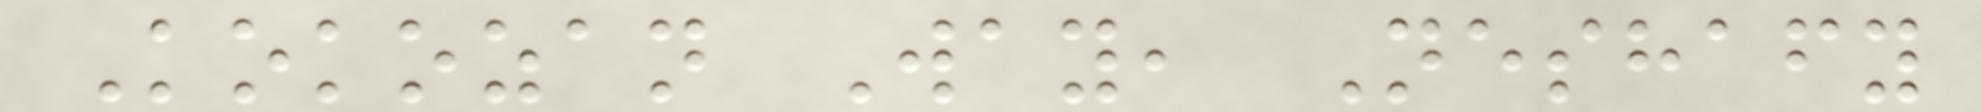Kokozan Way, Neshafy
